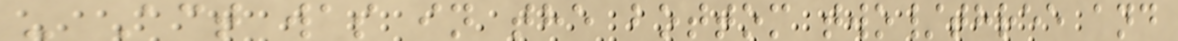- Act was in the bottom two/three and
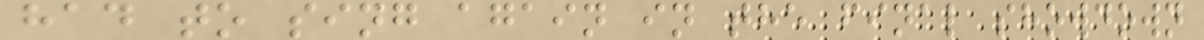had to sing again in the final showdown
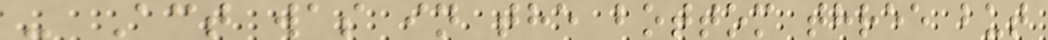- Act was in the bottom three but
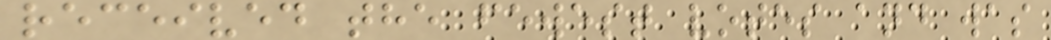received the fewest votes and was
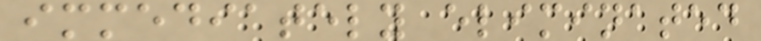immediately eliminated
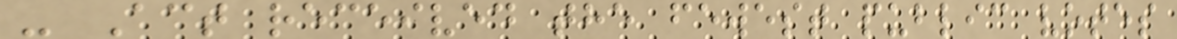- Act received the fewest public votes
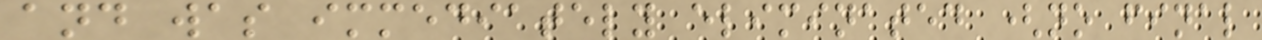and was immediately eliminated (no final
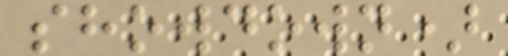showdown)
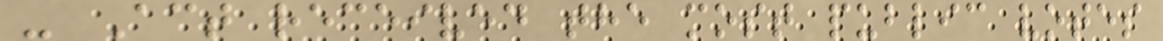- Act received the most public votes
